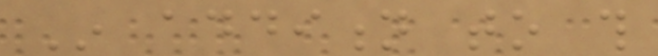In addition to this
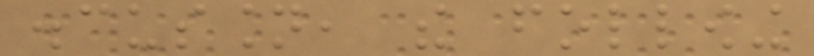discussion, the following
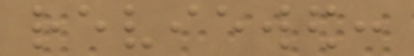reviewed:
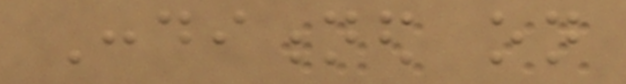Conditioned on
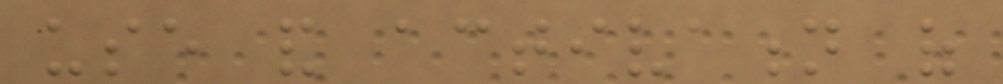use and activation of
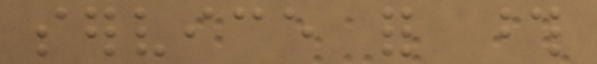service for those
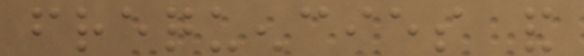frequencies and
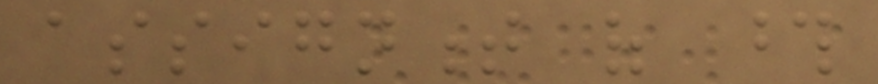assignment of those
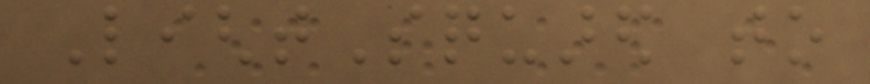LightSquared to
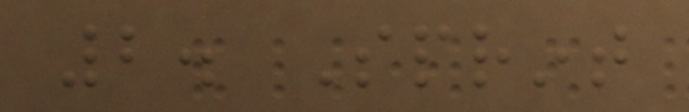2. Sprint
